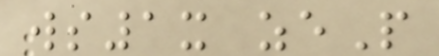ws1x zeP
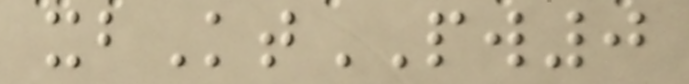xbKtPW0
